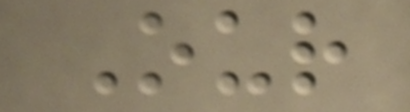Our
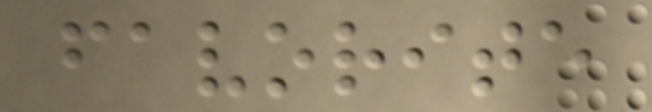favorite
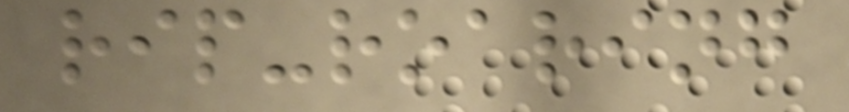rip-roaring
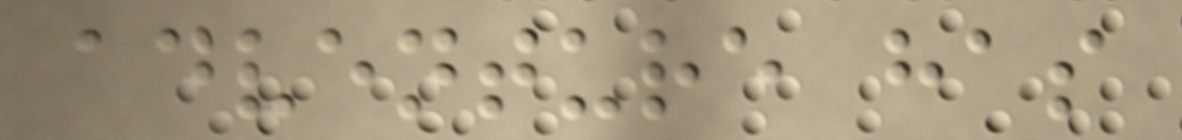adventure has
